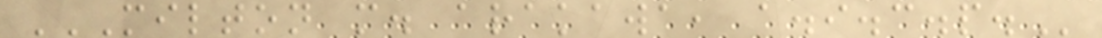MILTON M. ARAKAWA, A.I.C.P.
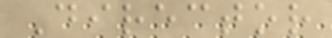Director
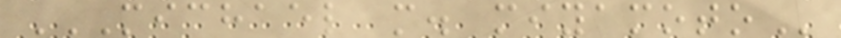MICHAEL M. MIYAMOTO
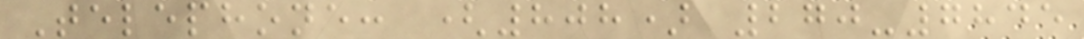Telephone: (808) 270-7845
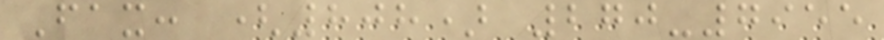Fax: (808) 270-7955
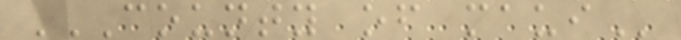COUNTY OF MAUI
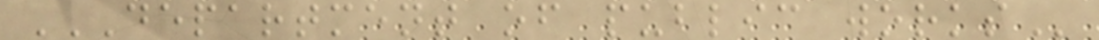DEPARTMENT OF PUBLIC WORKS
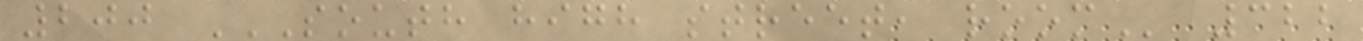200 SOUTH HIGH STREET, ROOM 322
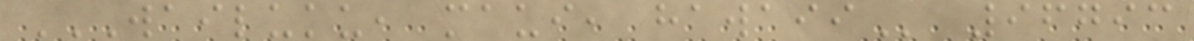WAILUKU, MAUI, HAWAII 96793
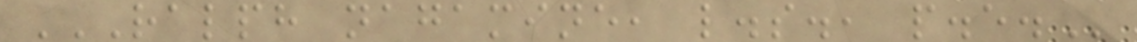RALPH NAGAMINE, L.S., P.E.
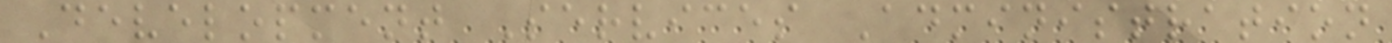Development Services Administration
